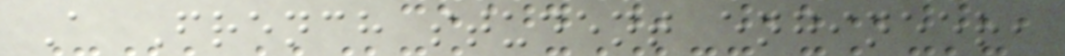A French student engineer,
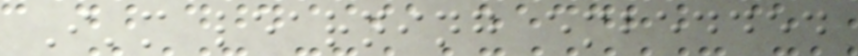I'm learning embedded
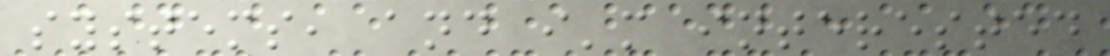systems, and i'm interested
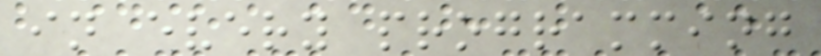in every programming
